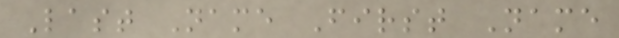Last Name First Name
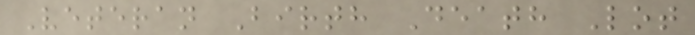Veteran Birth Death Lot
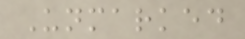Unmarked
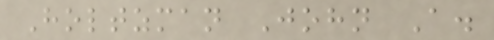Holtzman John A.
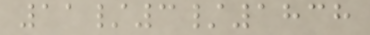11/3/1838
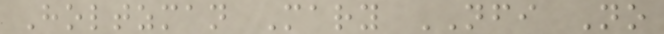Holtzman Mary NFI No
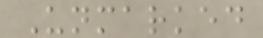Unmarked
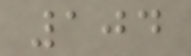104
